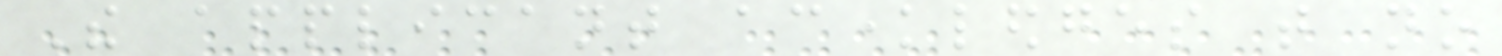The applicant acknowledges that no
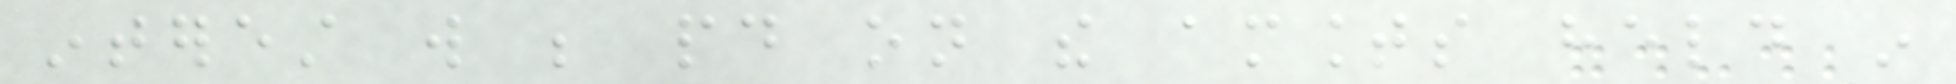interest will be paid on the amounts held in
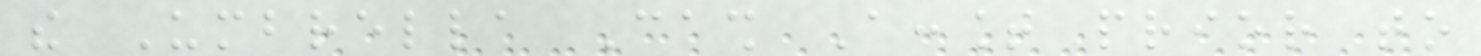the Umbrella Cash Account prior to
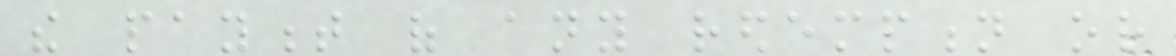the payment of any redemption or
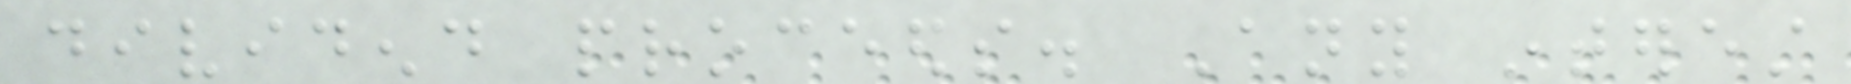dividend proceeds. Any interest
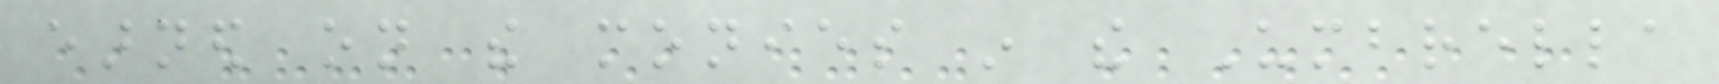earned on the monies in the Umbrella
